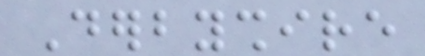Derbyshire
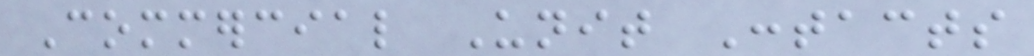Commercial Unit Contacts
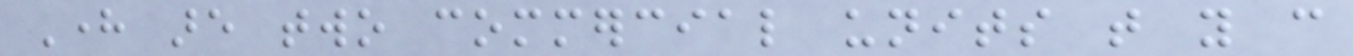Here are two commercial units that you can
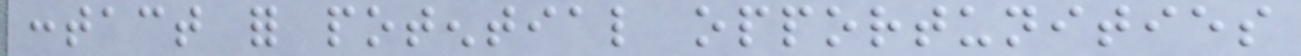contact for potential opportunities
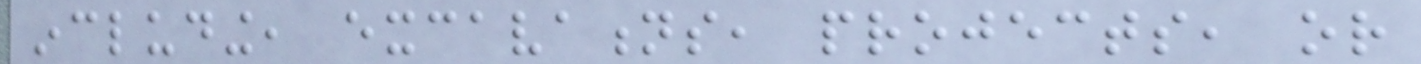including, excavations, projects, or
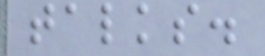talks.
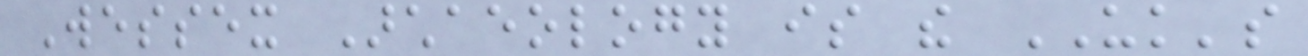Wessex Archaeology is the UK's
